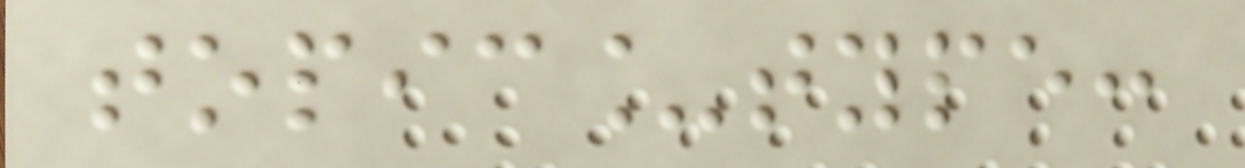topic_type:
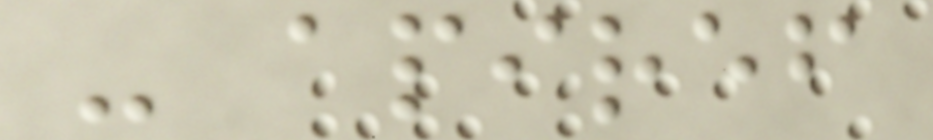- apiref
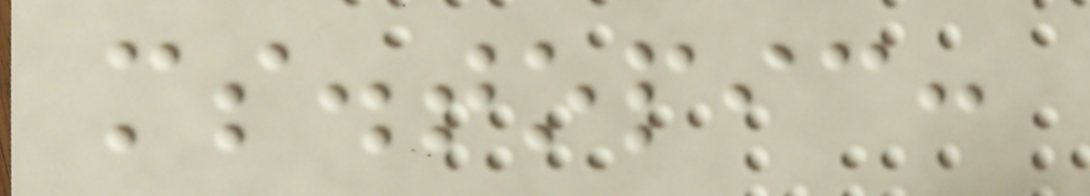ms.topic:
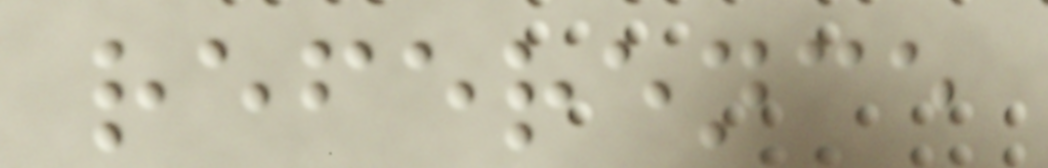reference
